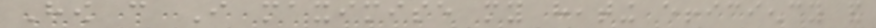How can I maximise my heating efficiency and
